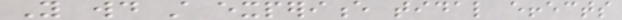You would still experience tidal effects
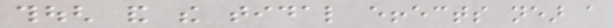though and the tidal effects near a
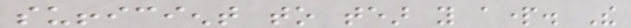sufficient to tear you apart. The
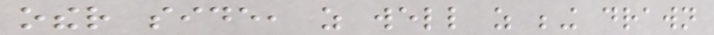other side, as well as being drawn
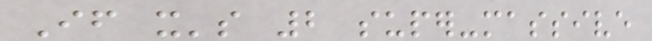If it's 2 super-massive
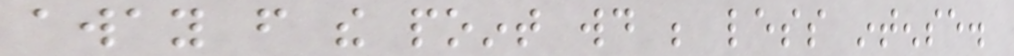away from the point would be less intense.
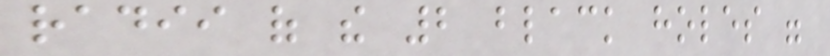radii of the 2 black holes were
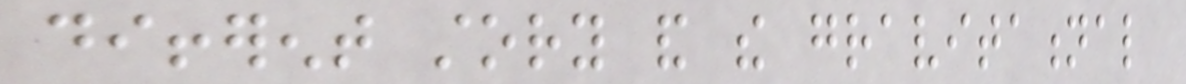different story and the gravitational
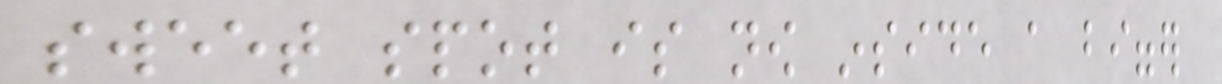sweet spot is now inside a bigger
